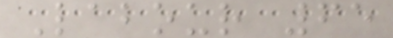Labour 65
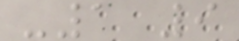-1 9
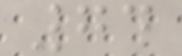74
